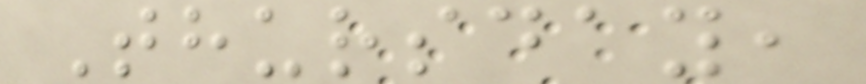Thursday,
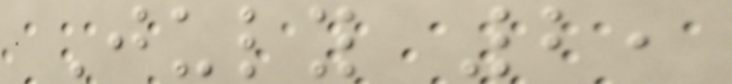July 2,
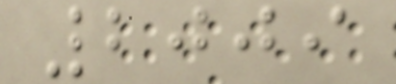2009
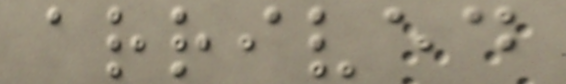arrived
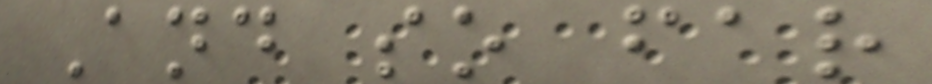And so far
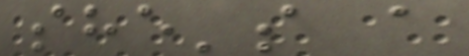she's a
